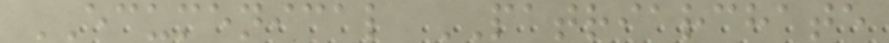ECUMENICAL PATRIARCHATE
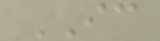IC
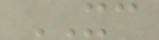XC
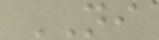NI
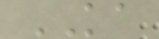KA
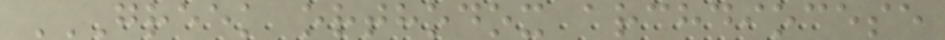GREEK ORTHODOX ARCHDIOCESE
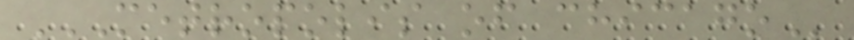METROPOLIS OF CHICAGO
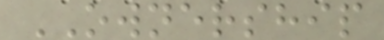OWNERSHIP
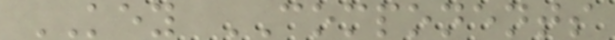KEY COMPONENTS
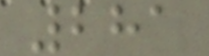281
